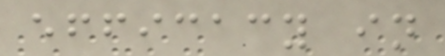efficacy in
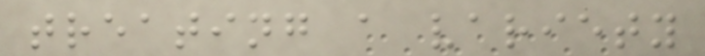treating a variety
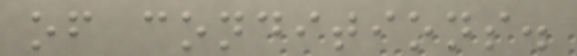of conditions.
